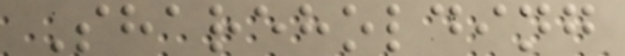Shareholding
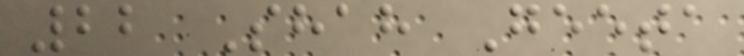22 Shah Geeta
